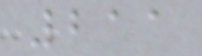211
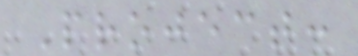Project:
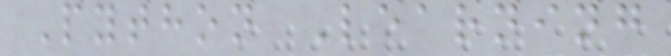Python Learning
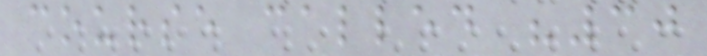course called "30
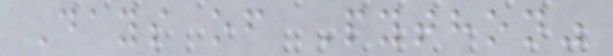Days of Python"
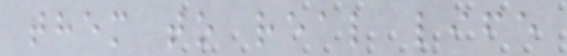them to real life
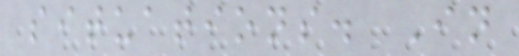situations. In
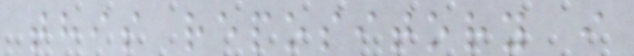this repository i
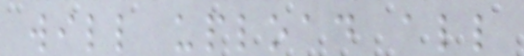will upload all
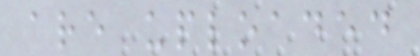are uploaded
